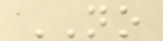NO
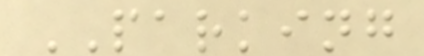PARKING
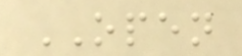OPEN
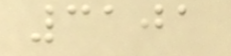3101
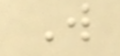W
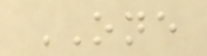ONE
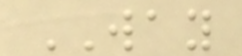WAY
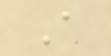A
